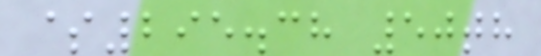$295.38 50th
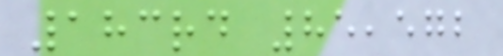183rd 85,572
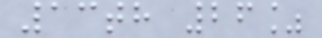13th 26%
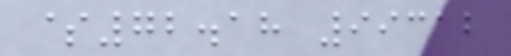$72.18 99312
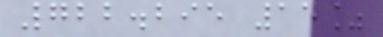722.295 15%
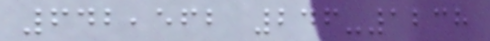642,562 246-1238
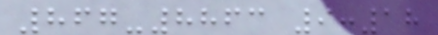867-8863 9:18
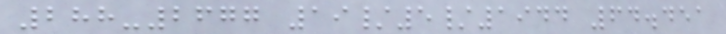288-2677 19/5/1944 64.451
